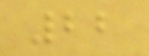22
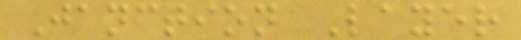Janction Layer
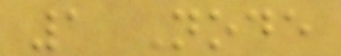1 Node
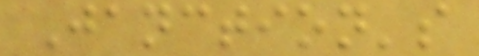Janction's
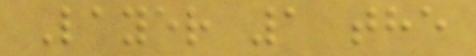Layer 1 the
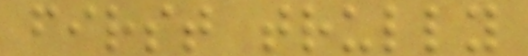first trully
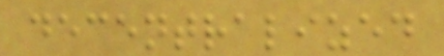decentralized
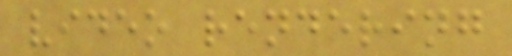video rendering
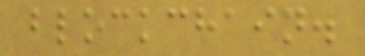blockchain.
